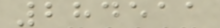284511
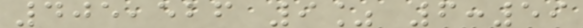405,526 9% 6:59
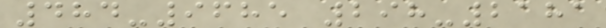484-9685 298-2181
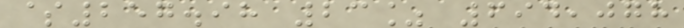$257.98 23% 694,078
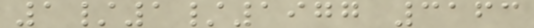1/1/1977 3163
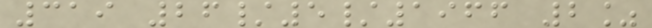319 26/5/1966 2%
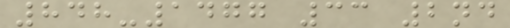848-1477 33 2nd
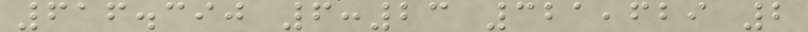616.390 6:23 321,629 2
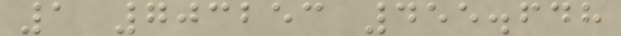1 703253 455.648
